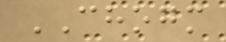CHOGM
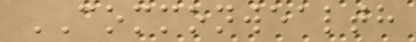COMMONWEALTH
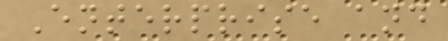Enterprise and
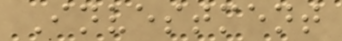Investment
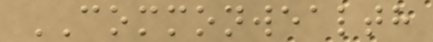COMMONWEALTH
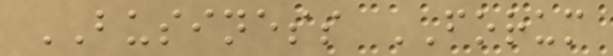BUSINESS FORUM
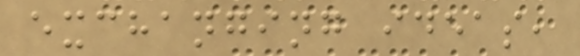exchanging ideas,
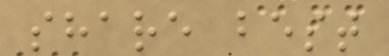share best
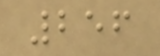256
